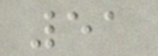51
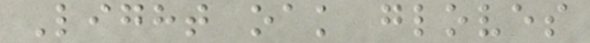Light oak gloves
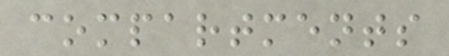compartments
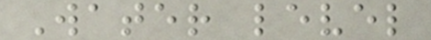Water level
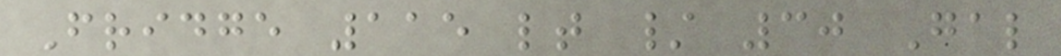Fridge 115 lt / 30 Gal
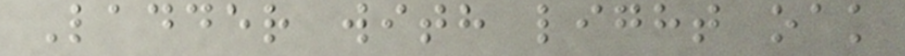Ladder with light oak
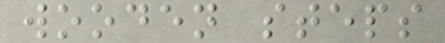wooden steps
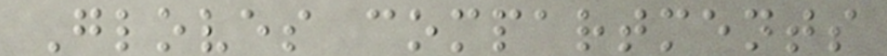Gloves compartments
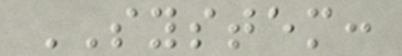SYSTEM:
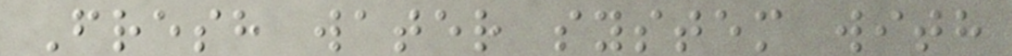Fresh water system with
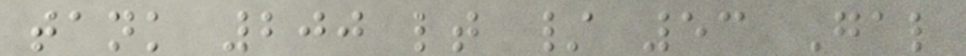tank 200 lt / 53 Gal
